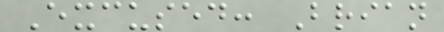Excused: Brian
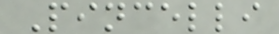Pincelli
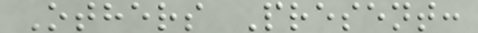Others Present:
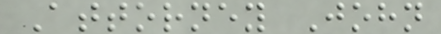Attorney John
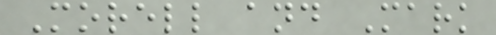Morell and Mark
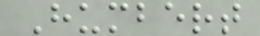Humbert
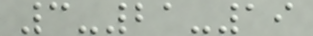3-21-19
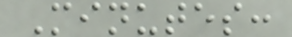Minutes:
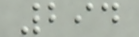294
